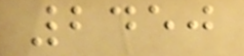2450
